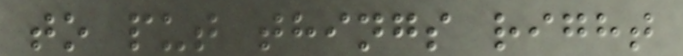to put things right
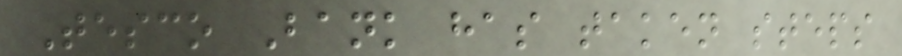Tesco Bank has taken steps
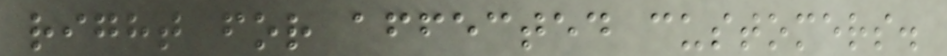right for affected customers.
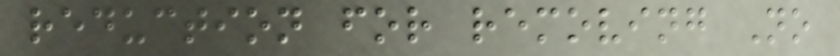reduction for removing No
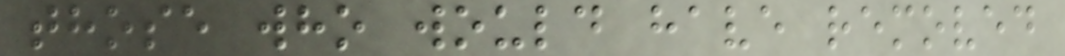those who would have removed
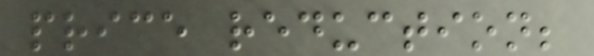price reduction;
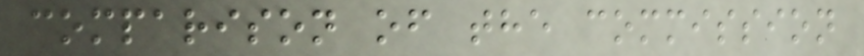comparison of the commission
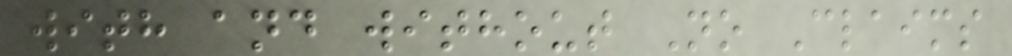with and without No Claims
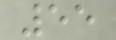55
